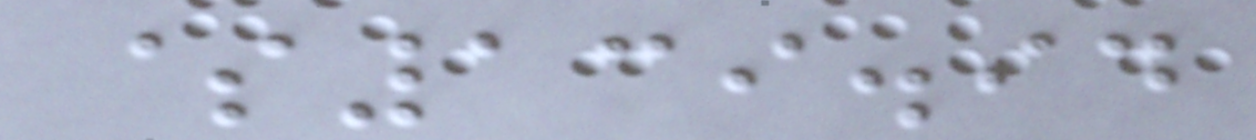$139.94
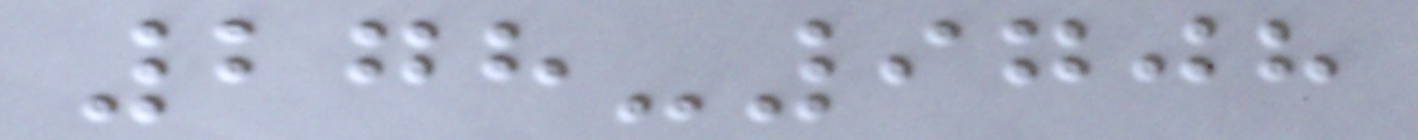278-9708
